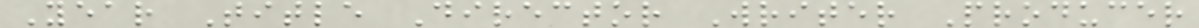Year Title Director Writer Producer
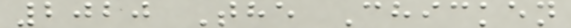2020 The Chicken
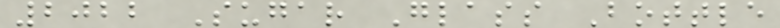2022 Sugar Glass Bottle
